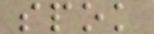spok
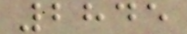2845
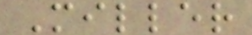Miller
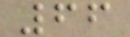66
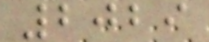2029
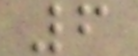6
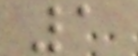1
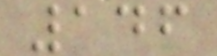146
